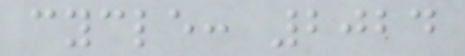cycle: 2024
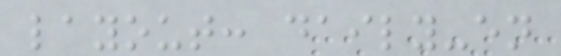layout: daily-en
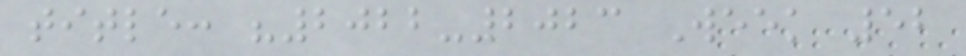title: "2022-2023 Week 52
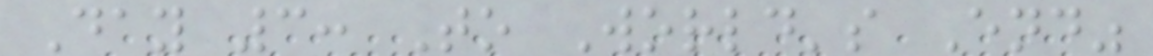Day 3: To World's End"
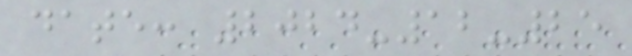date: 2024-12-25
